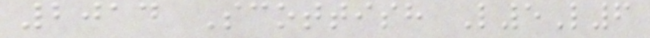2014 Scottish L5L6
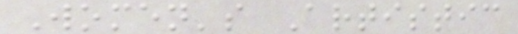Women's Artistic
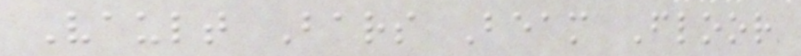Vault Bars Beam Floor
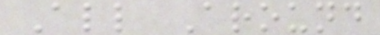All Around
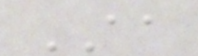AA
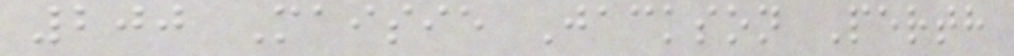200 Maisie Jackson Perth
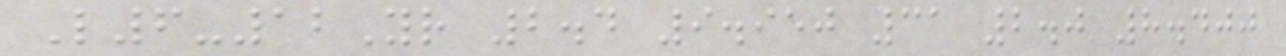L6-12Yr 2.4 9.950 31 2.0 8.400
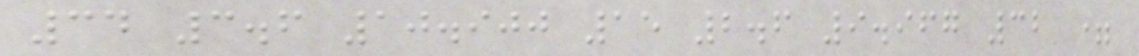34 3.6 10.900 15 2.6 9.967 32 =
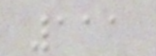111
